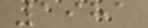1981
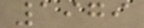1979
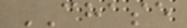CHASE
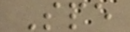Spe
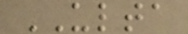ULTA
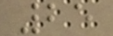25
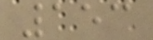153
